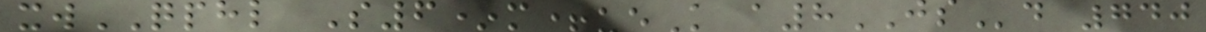xwQPHL S6*m+ueK a8JSd 740
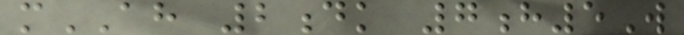mAH 2dk 7h5W
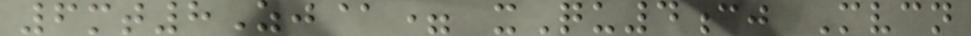6mt8Zj@= xQu4cj Mvcn
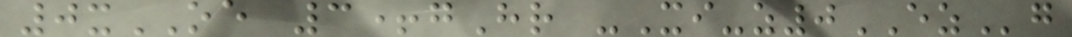0xOE 3+gHr -Xi-z0EZg
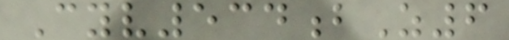Cyv534bZ6
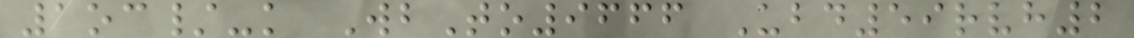1oc/-k WbTo9666 Ubd59rvh2
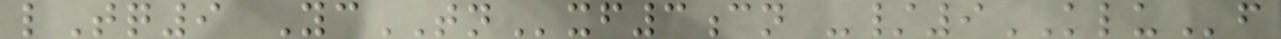lTq9 YcTNxf3cn -/9KLUf
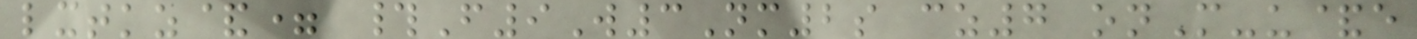lxtkz&= #F9W3Nm2s cz7 onM-u&e
